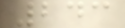243
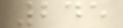245
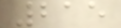215
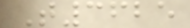T3625
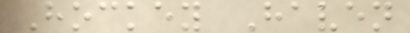Hockey Haven
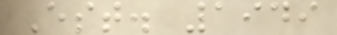Est. 1949
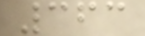363
